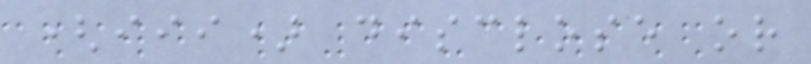(iii) disclose or
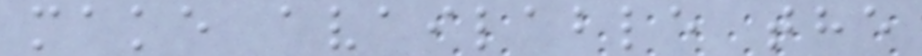make available the
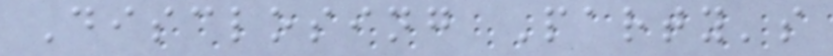Disclosing Party's
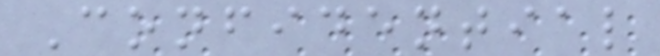Confidential
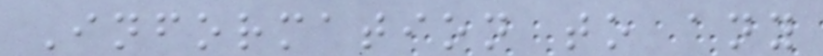Information to any
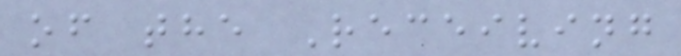of the Receiving
